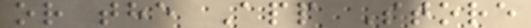or the App Store
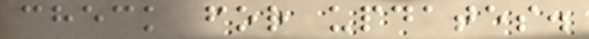check for updates.
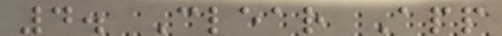4. Clear App
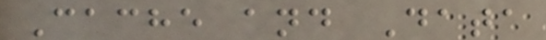Cache and Data
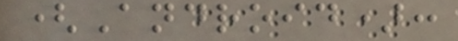(Android):
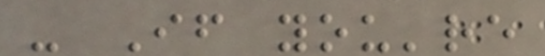- If you're
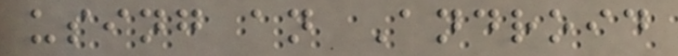using an Android
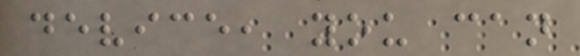device, you can
